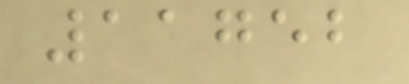11752
